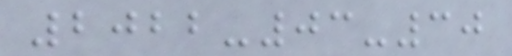2022-03-30
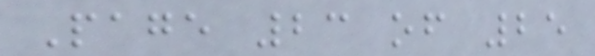Page 23 of 25
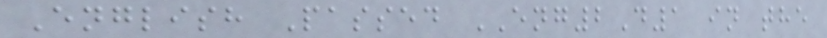English Passed ENG2D1 in the
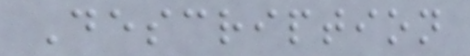Description
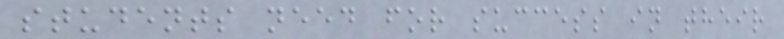students need for success in their
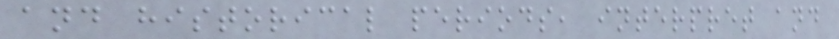and historical periods, interpret and
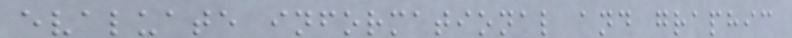evaluate informational and graphic
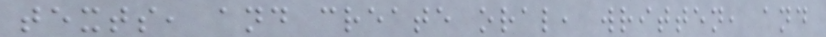texts, and create oral, written, and
